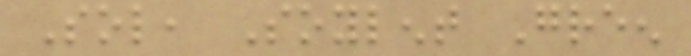Sol, Soylent Green
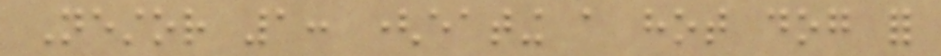Nestor 1: (eating a hot dog for
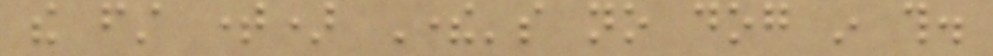the first time) There's no dog in this.
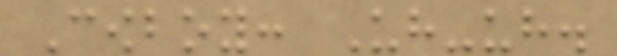Cowboy: Uh-uh.
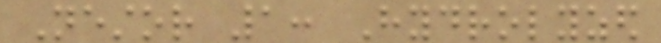Nestor 1: Hydrolyzed
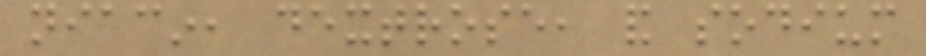niacin, dextrose, and sodium
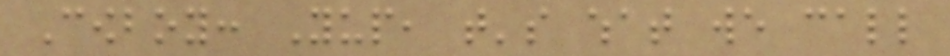Cowboy: Yup, that's what we call
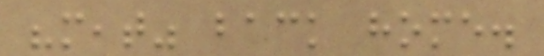"meat" back home.
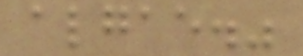algae."
